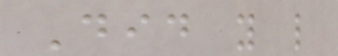Did you like
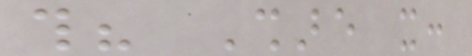this? Share it:
